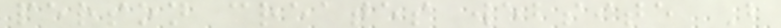person creates website B
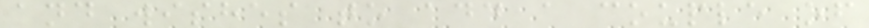and wishes to add a couple of
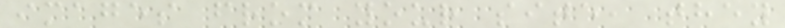images from your site, they
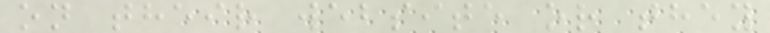on their website or they
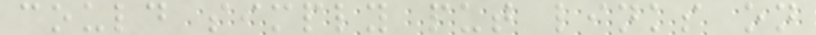could simply put links on
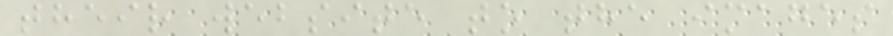their website to the images
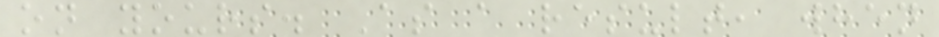on yours. As a result, when
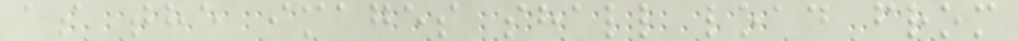as the images shall load from
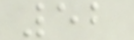52
